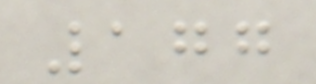177
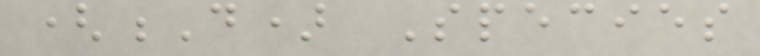(D) Species
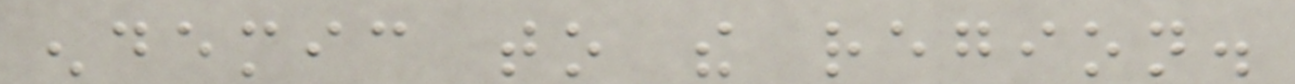endemic to the region.
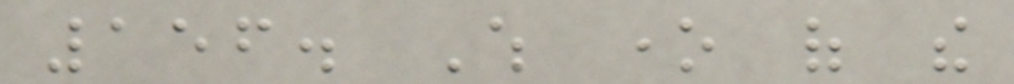156. Which one of the
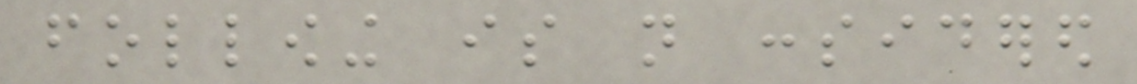following is not considered
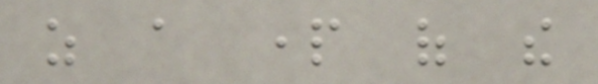as a part of the
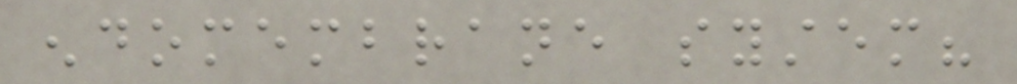endomembrane system?
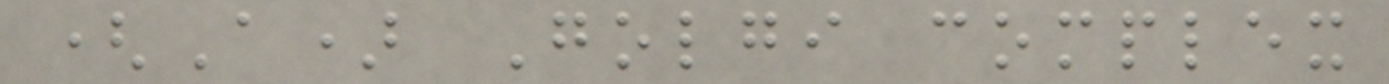(A) Golgi complex
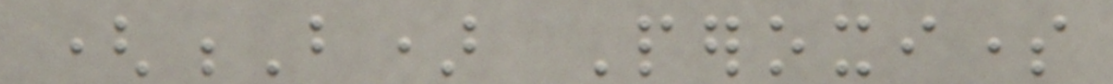(B) Peroxisome
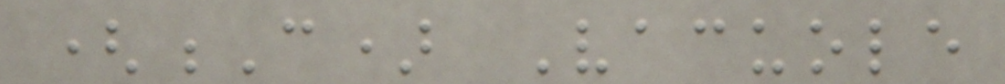(C) Vacuole
